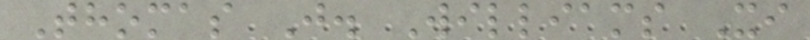Thomas J. Williams Xi
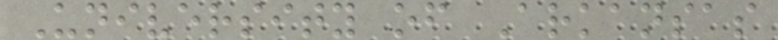University of Arkansas
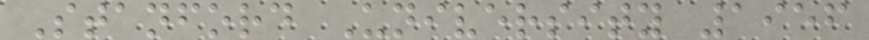Stanford University 1956
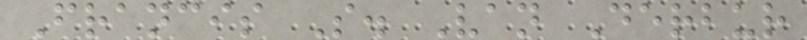Francis S. Van Derbur
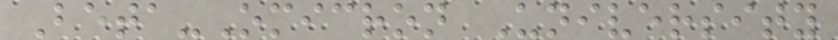Beta-Omicron University
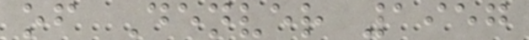of Denver 1957
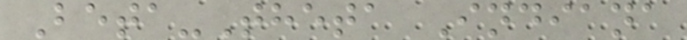Beta-Theta Indiana
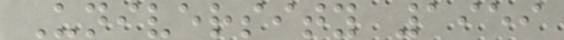University 1959
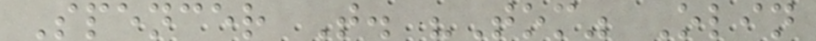Spencer T. "Tom" Olin
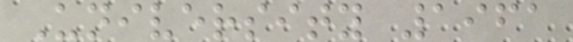University 1961
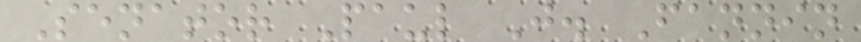Senator Paul J. Fannin
